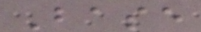Base
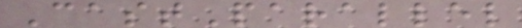CastParallel
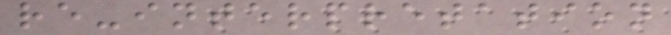re-interpretation
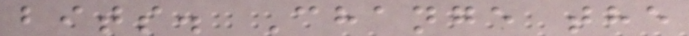bits. Change the
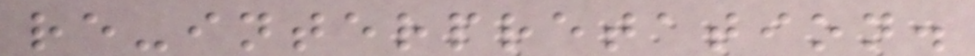re-interpretation.
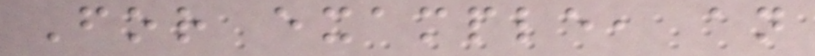For example, an
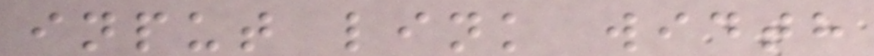input link width
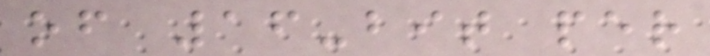of 16-bit per
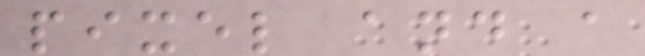pixel and a
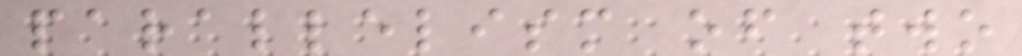parallelism of two
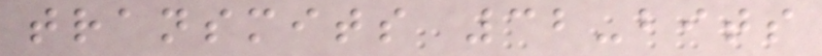transmits 32-bits
